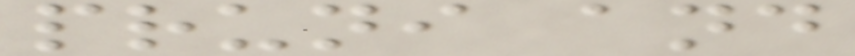pruni and
